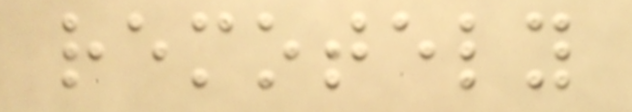remotely
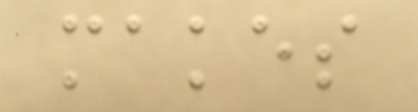makes
